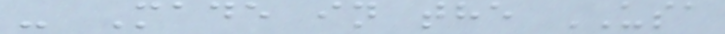- Made in the USA
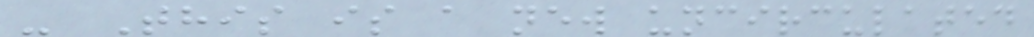- This is a new uncirculated
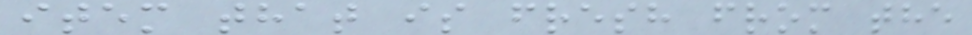item that is fresh from the
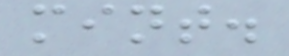mint.
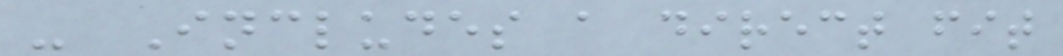- Includes a direct fit
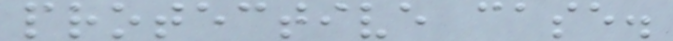protective case.
